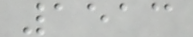1513
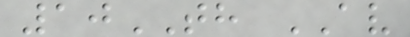10TH AV
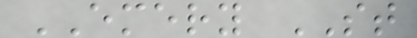EMERY ST
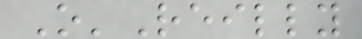O'Reilly
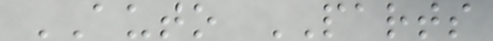AUTO PARTS
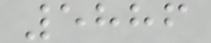5886
